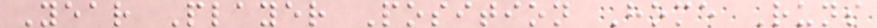Year Player Position Home Runs
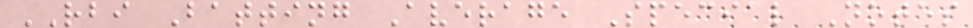RBI Batting Average Special Notes
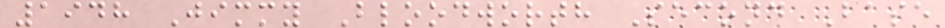1948 Jimmy Bloodworth Second Base
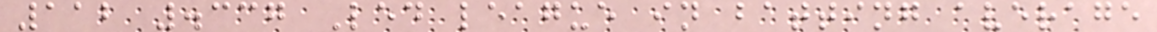112 .337 Led league in batting average
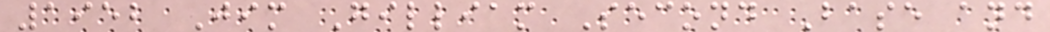1952 Jim Gilliam Second Base and
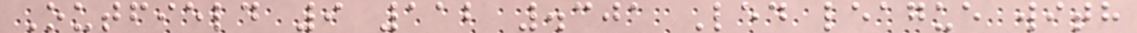Outfield 9 112 .301 Led league with
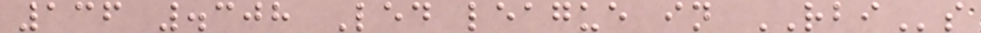136 .308 Led league in RBIs
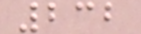232
